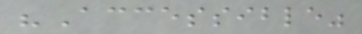"Accessible"
